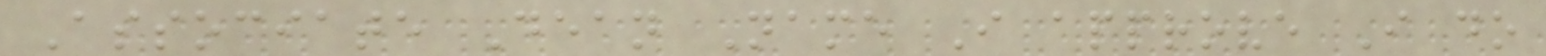Associate Dean Name I approve I do
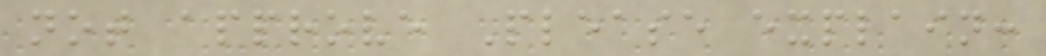not approve Please explain:
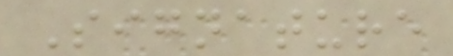Signature
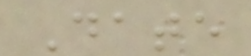Date
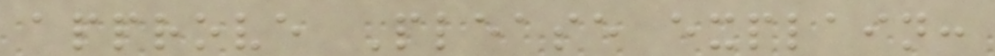approve Please explain:
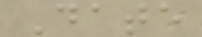Date
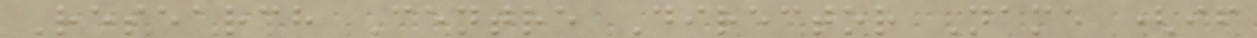Research Centre Director Name (if
